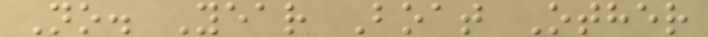No. Year Boat Other
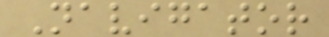Navigator
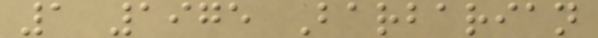1 1975 Barbarian
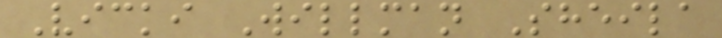Vicki Willman Sheila
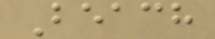Beach
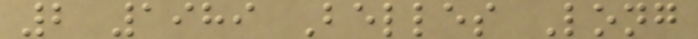2 1989 Belles Long
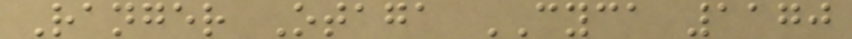Ranger Otaga CYCA 1170
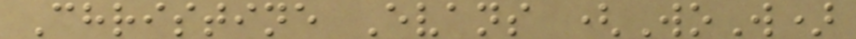Christine Evans (WoW)
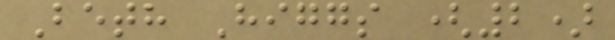Beth Higgs (2)
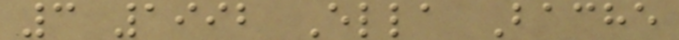3 1992 Ella Bache
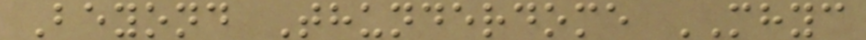Beyond Thunderdome MHYC
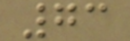73
